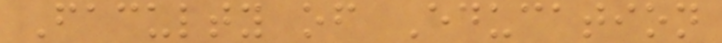Faculty of Education
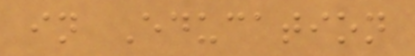in Education
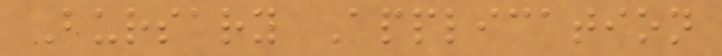Bursary Application
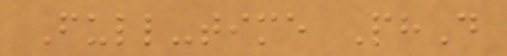Full-time PhD
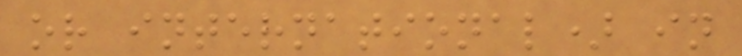or international) in
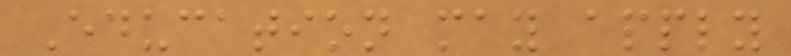Education may apply
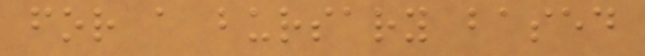for a bursary based
